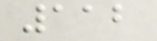112
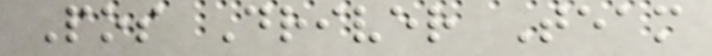Pos Driver Team
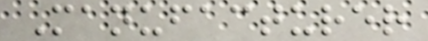Manufacturer
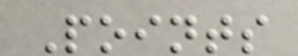Points
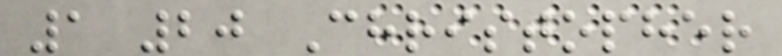1 20 Christopher
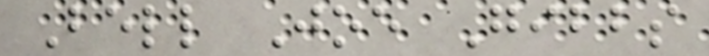Bell Joe Gibbs
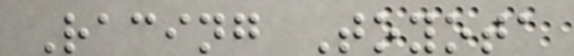Racing Toyota
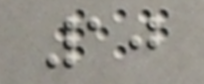10
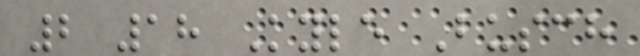2 18 Kyle Busch
